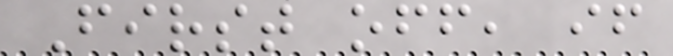First off, if
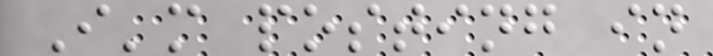I'm posting in
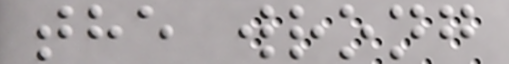the wrong
